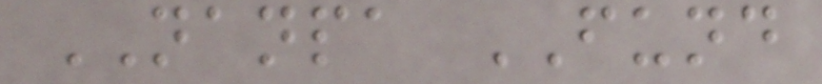NANPA FUND
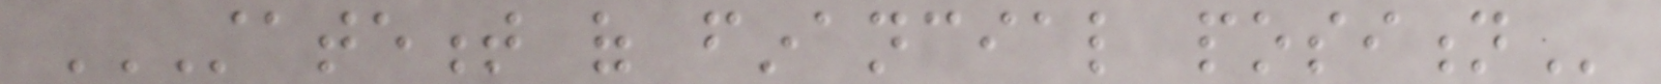STATEMENT OF FINANCIAL POSITION
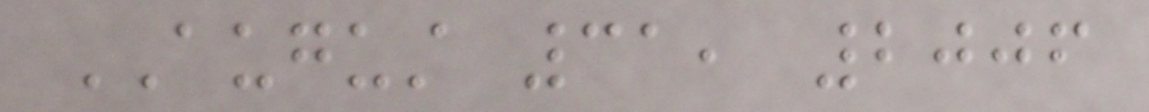AUGUST 31, 2006
